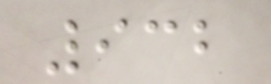932
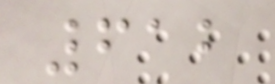612
